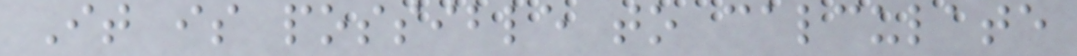It is possible to calculate
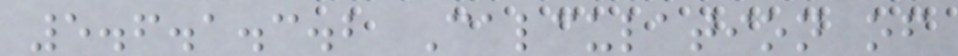5.6.1.3.2 Calculation of
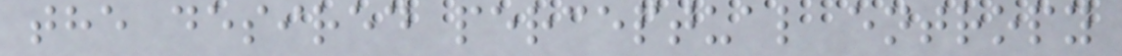the desired perceptual entropy
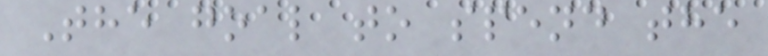The goal to spend the
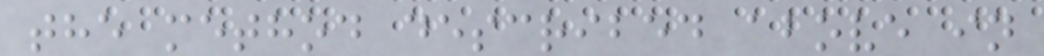the method described above in
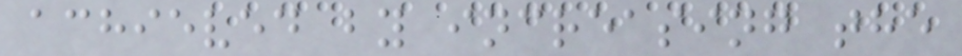achieved by increasing the
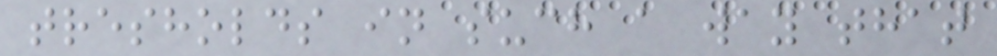tresholds in such a way that
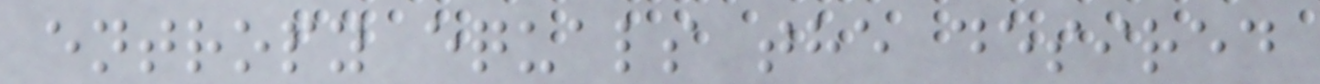entropy equals the desired
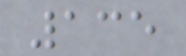135
